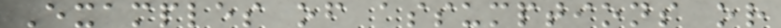Examples of assumptions or
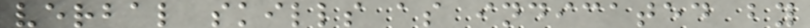verbal skills as indicated by
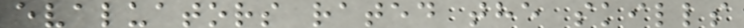evaluators rated the skills
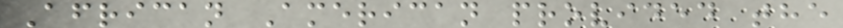African American provided the
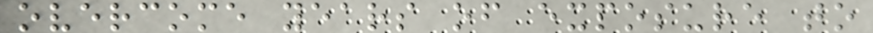overcome years of exposure to
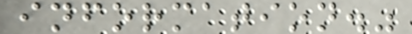information."
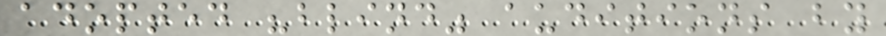adopted "blind" auditions by
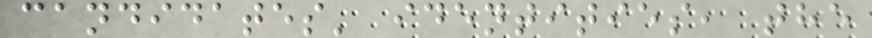candidates' identities, the
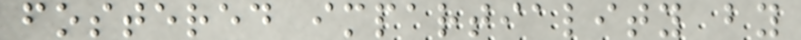fostered impartiality by
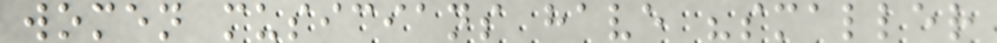women musicians have "smaller
